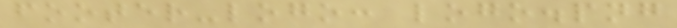footer-logo: logo.png
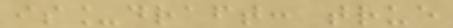is_draft: true
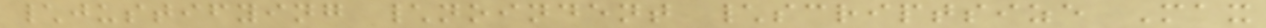\justifying \noindent \scriptsize Max
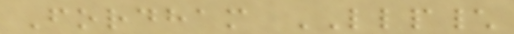Fordham LLP\
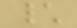\
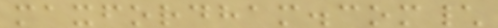maxfordham.com\
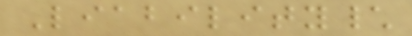Liability\
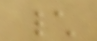\
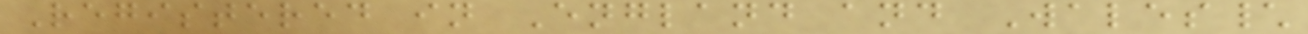Registered in England and Wales\
